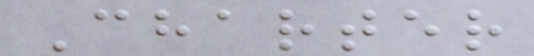Charter
